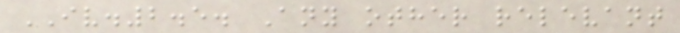IV.2.5. Any other relevant
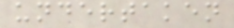undertaken
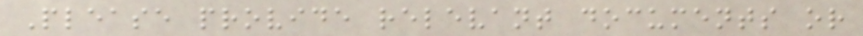Please provide relevant documents or
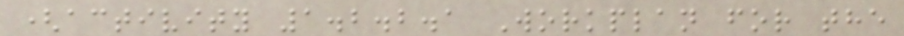(activity 1.2.2.1 Workplan for the
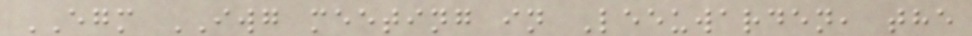EGM IWG meeting in Leeuwarden, the
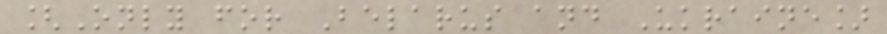[Only for Belarus and Ukraine]
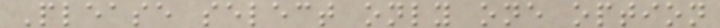Please select only one option
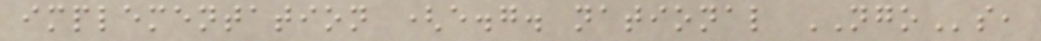implementation (e.g. national NGOs,
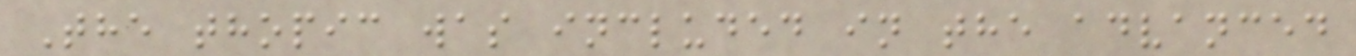The thopic was included in the advanced
